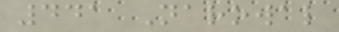441 Narowal
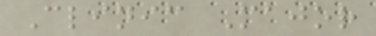Clinic Major
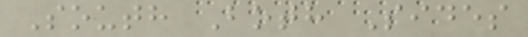South Both Sides
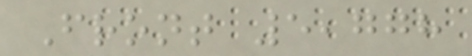Front 5,778
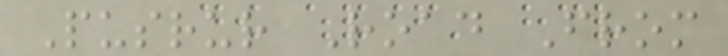Pusrur Road From
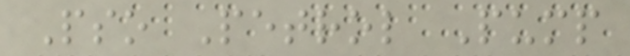Pso Petrol Pump
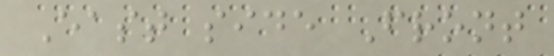East side Front
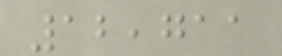12,711
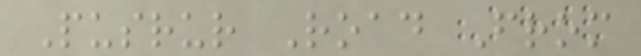Pusrur Road From
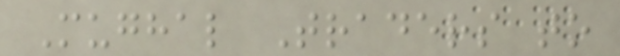Mughal Traders to
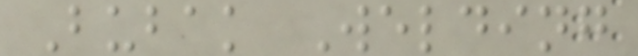Bubak Welding
